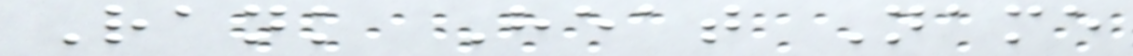Rank Heat Name
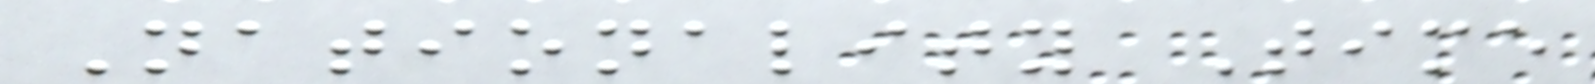Nationality Time
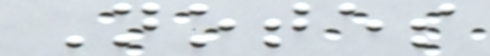Notes
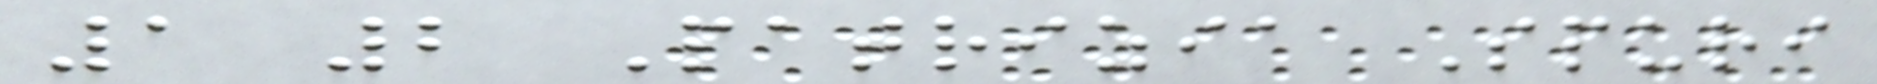1 2 Patrizia Spuri
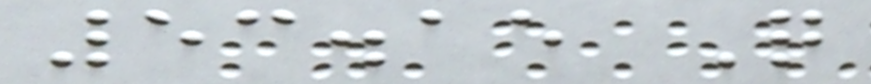53.15 Q
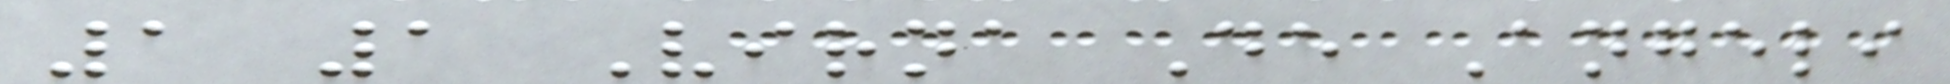1 1 Virna De Angeli
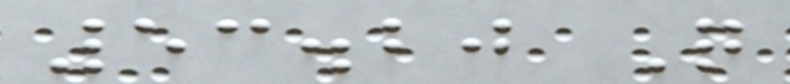53.20 Q
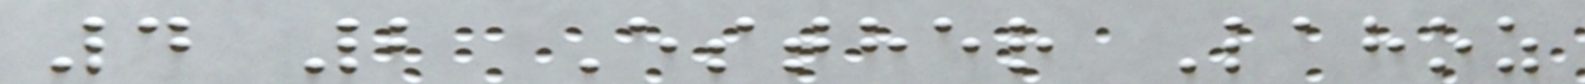4 2 Esther Lahoz
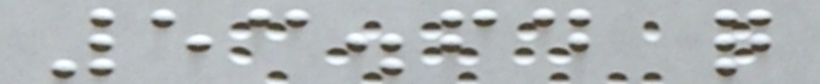53.64 q
